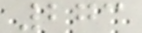273
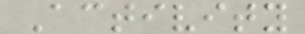Activity
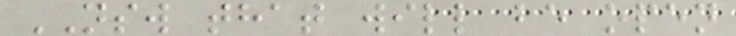NSW that will be open
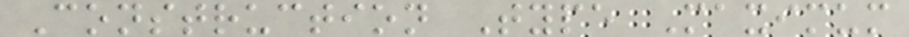Construction Type Maximum
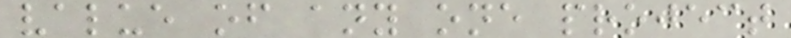value of any one project
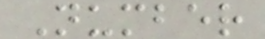Number
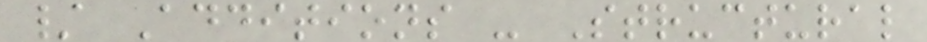/ Additions - Structural
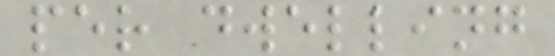per dwelling
